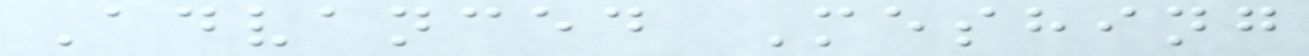Advanced Meshing
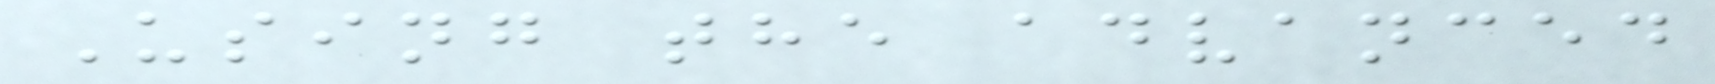Using the advanced
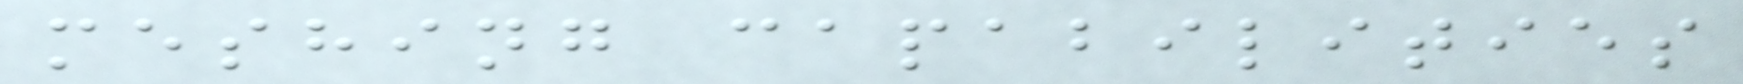meshing capabilities
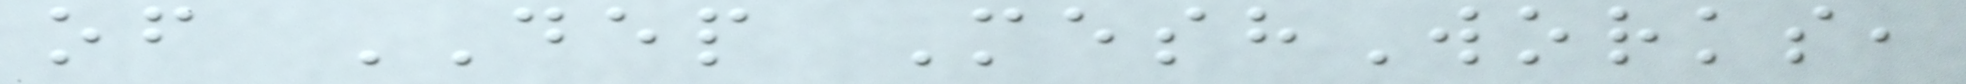of DEP MeshWorks,
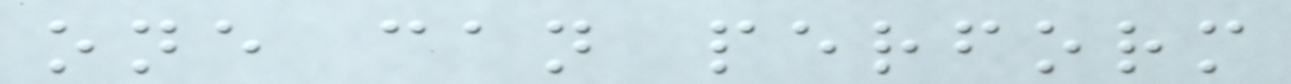one can perform
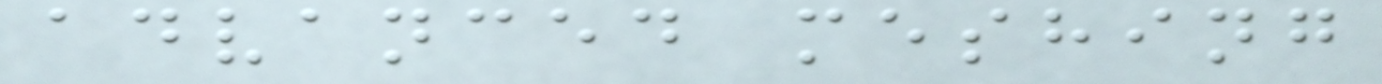advanced meshing
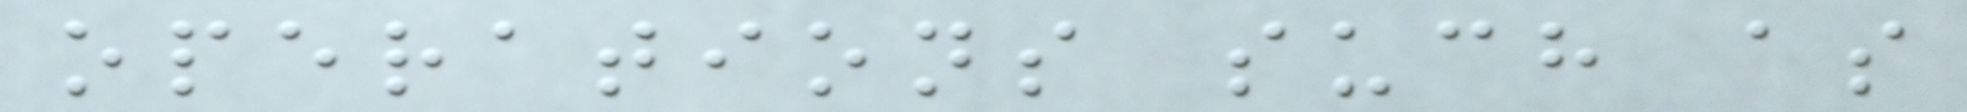operations such as
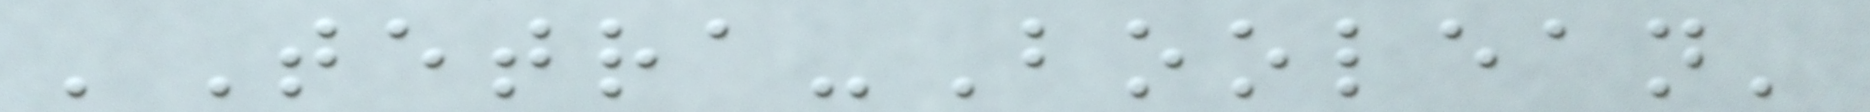'Tetra-Boolean'
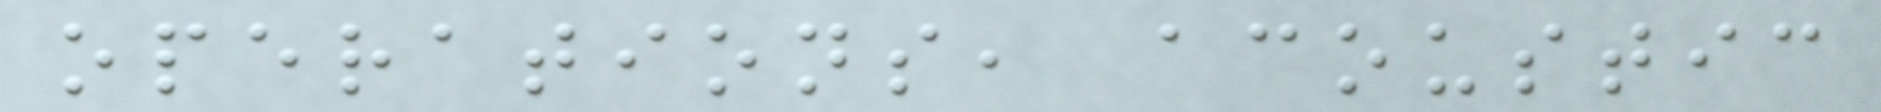operations, acoustic
